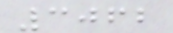3062
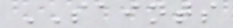SAINTS
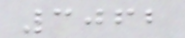3062
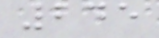245
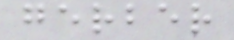gerber
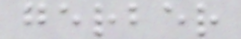gerber
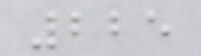225
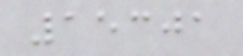15301
